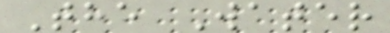The Water
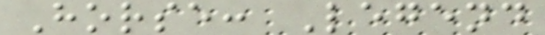Horse: Legend
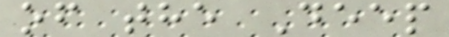of the Deep
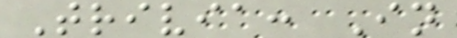Trivia: In
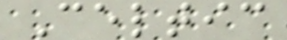Celtic
